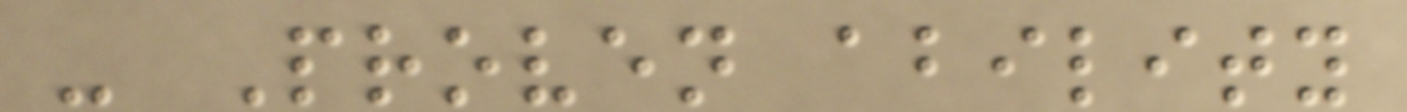- Proven ability
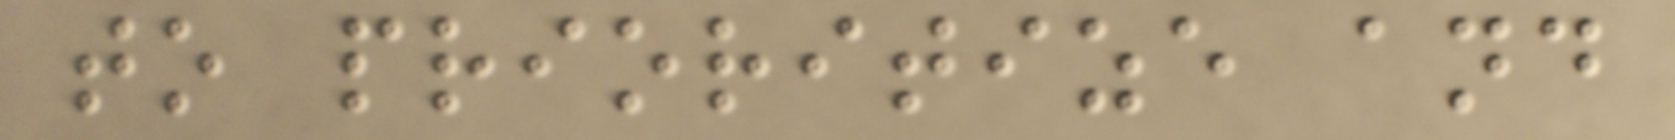to prioritize and
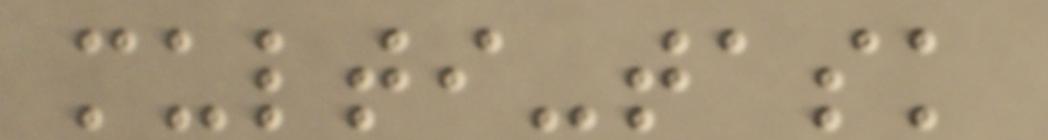multi-task
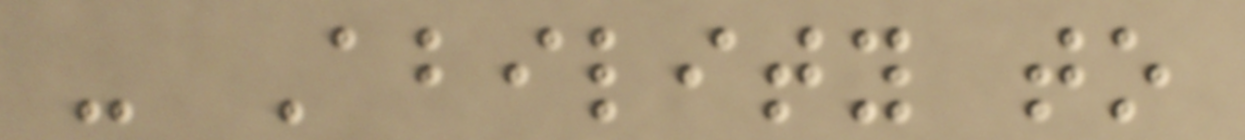- Ability to
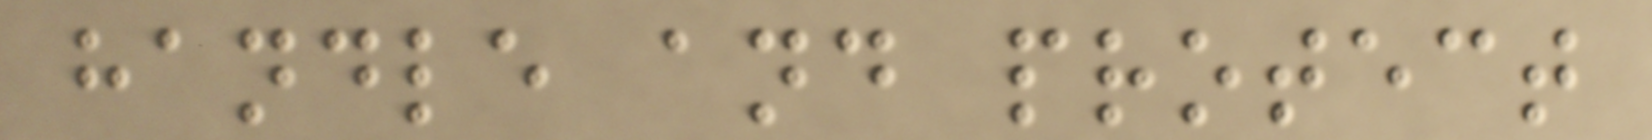handle and protect
